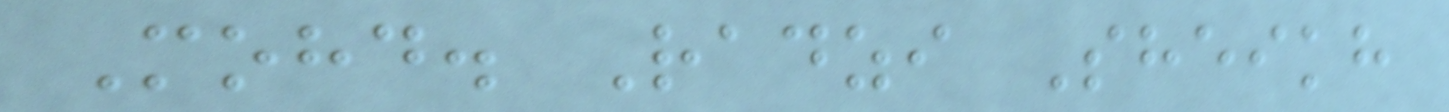Mohd. Radzi Sheikh
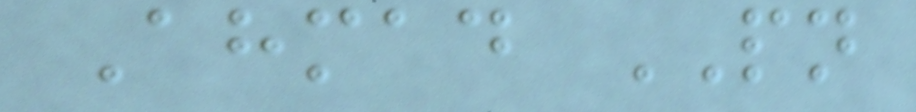Ahmad PN
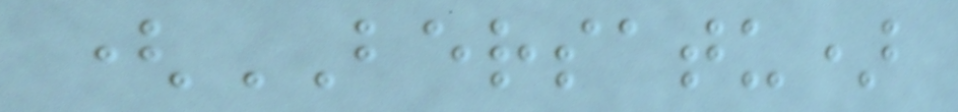(BERSATU)
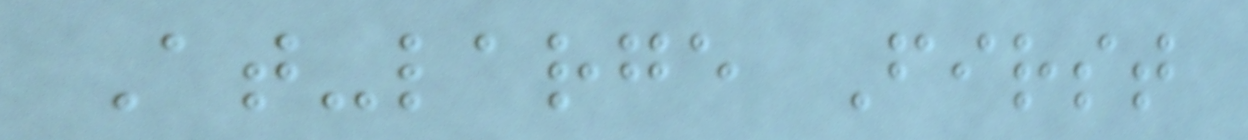At-large First
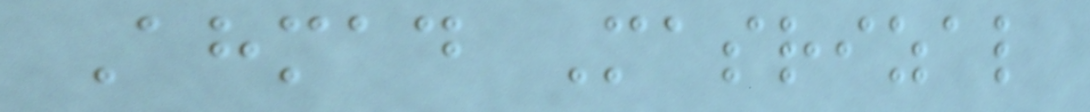Ahmad Masrizal
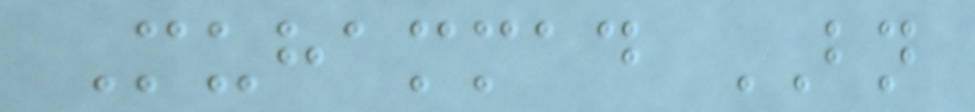Muhammad BN
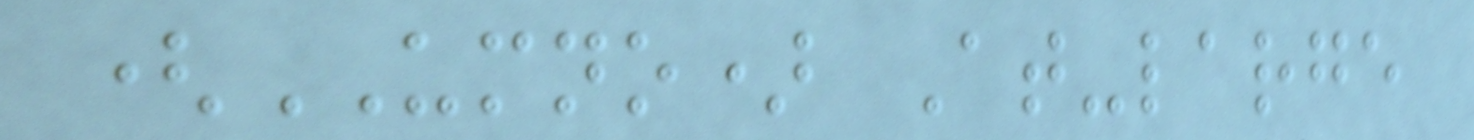(UMNO) At-large
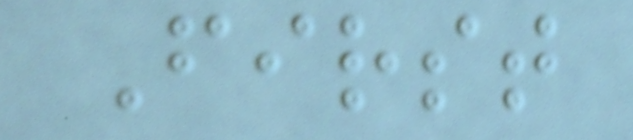First
